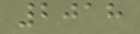2018
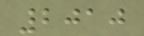2010
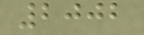2002
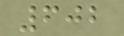602
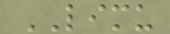LIMU
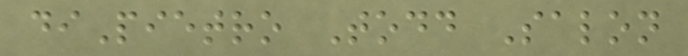diPietro Todd Salon
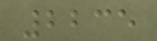2235
